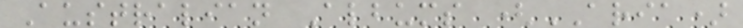Australian Albums (ARIA)
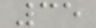35
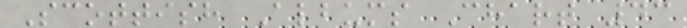Scottish Albums Chart 43
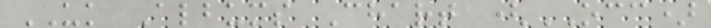UK Albums Chart (OCC)
